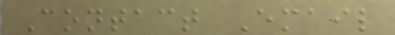Contact Email
